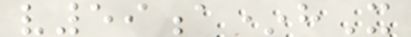v59a*hX
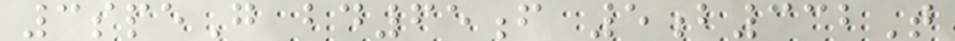3speG bd65f 5b332T
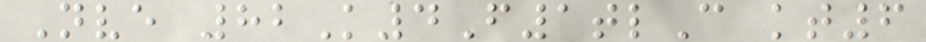Nve 82K4F1tlC kt6
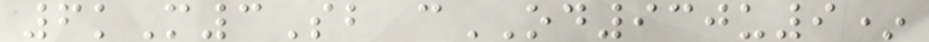6kM3Sb cOD930u9*
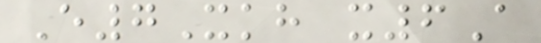E7Xkh x6A
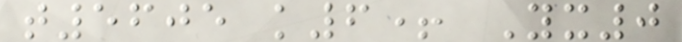t5605 k6+ Yx0
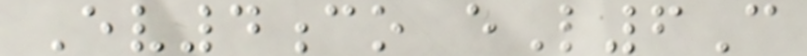Ev4co eL6C
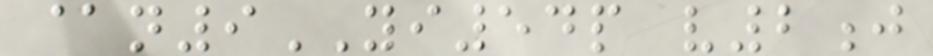@n9YI54p v2j
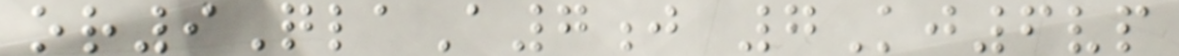or9QlaA7j 7Kj6vp
